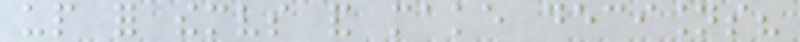up for themselves and make decisions?
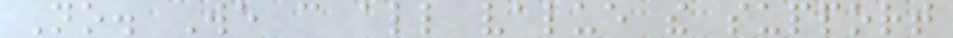No. We can all value the support
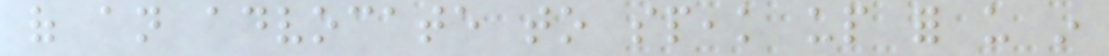of an advocate to speak up for us in
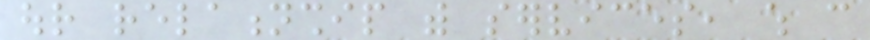our relationship with services, which can
